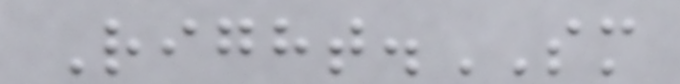Right.SM
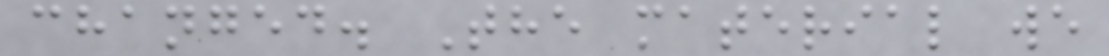changed. The material we
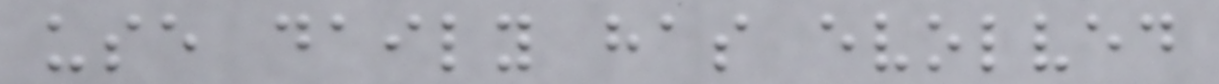use daily has evolved
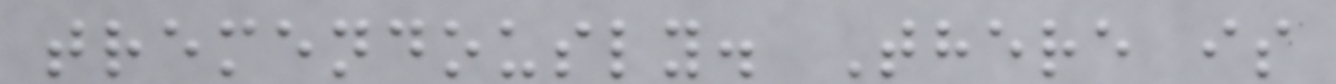tremendously. There is
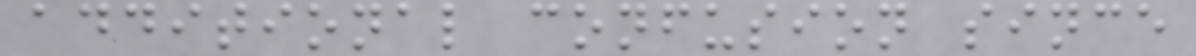additional confusion since
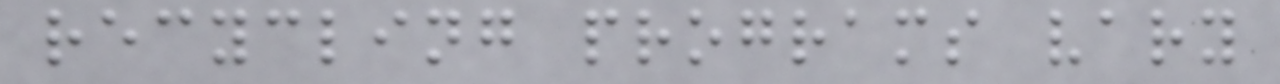recycling programs vary
